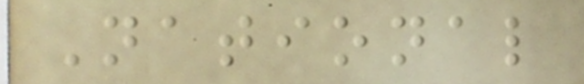National
